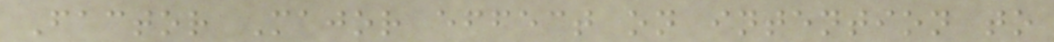Factor Major effect on intention to
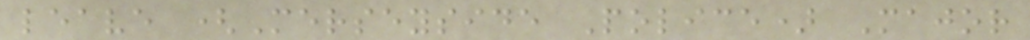leave (Merseyside Police) Major
